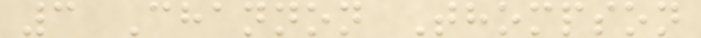3 Channon Thompson
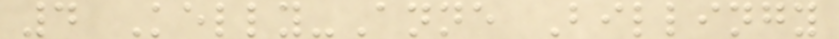4 Kelly-Anne Billingy
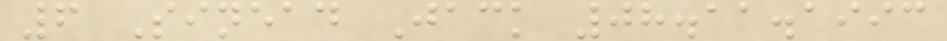6 Sinead Jack 08.11.1993
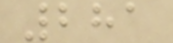281
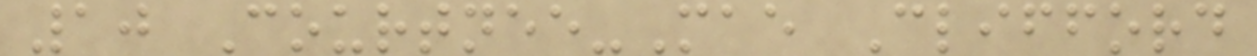10 Courtnee-Mae Clifford
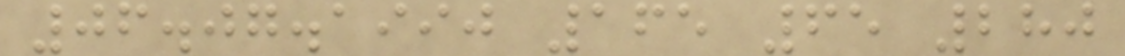06.07.1990 165 65 280
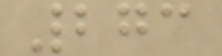273
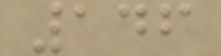146
